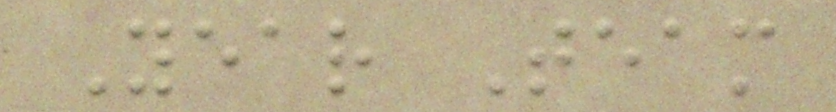Year Team
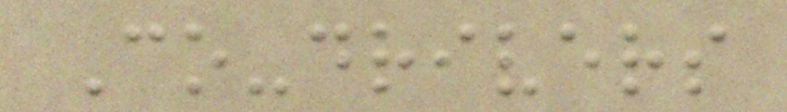Co-drivers
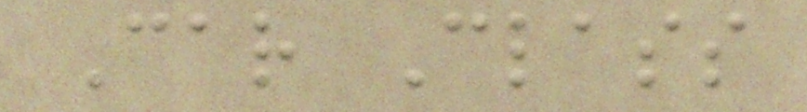Car Class
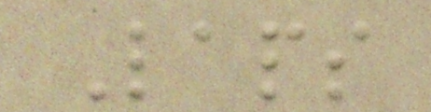Laps
